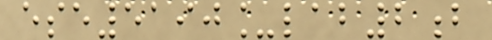ese5190_lab2b
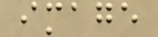image
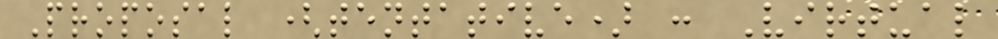Proposal (tentative) : Virtual
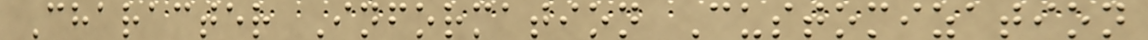Character Information Customization
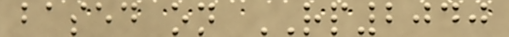based on RP2040
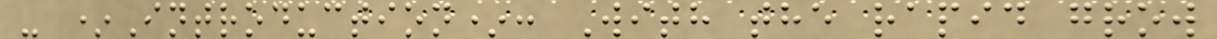- *Introduction*: With the rapid grow
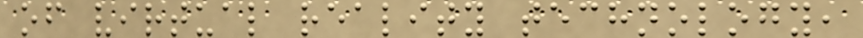of virtual reality technology,
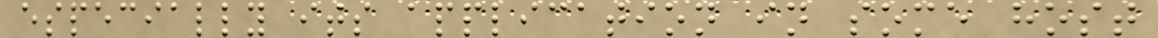especially its application in some host
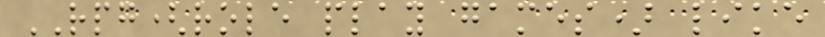RPG(role play games) like
